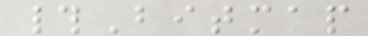#Bitmap
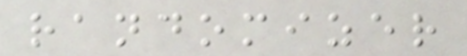randomizer
